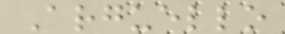Arguello
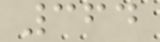364
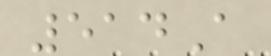514A
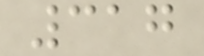317
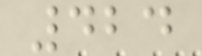424
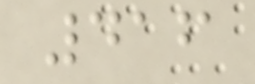416
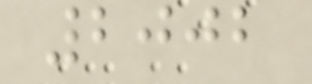2002
